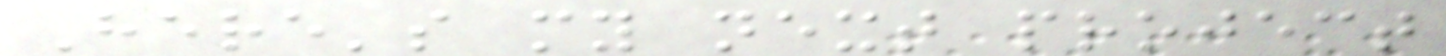Here's my next project
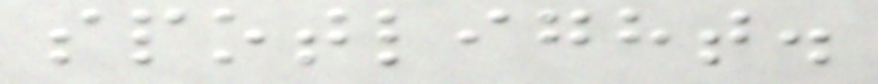spotlight.
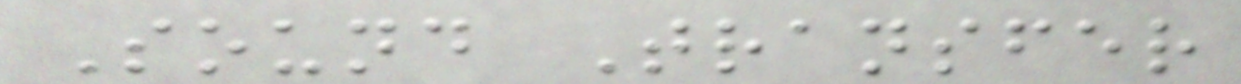Sound Transfer
